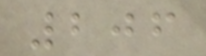206
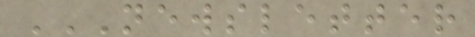NEWSLETTER
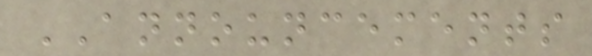ANNOUNCEMENTS
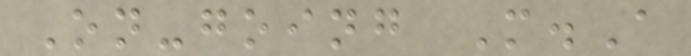On-going M.A
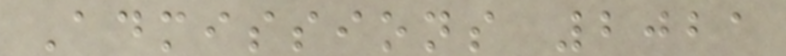Admissions 2021
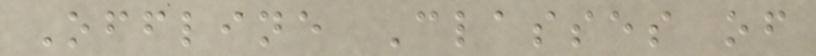Offline Classes of
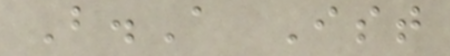B.A Ist
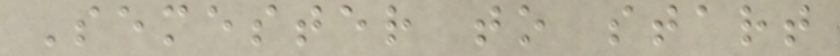Semester to start
